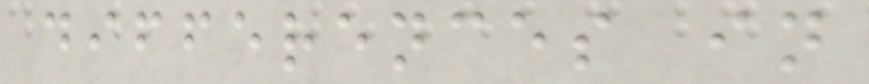differences in
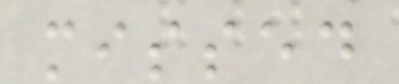missed
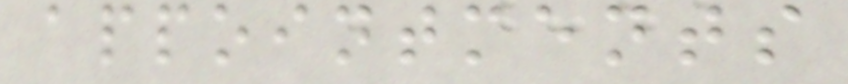appointments
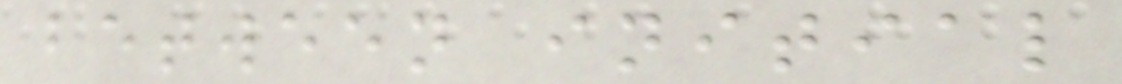between initial
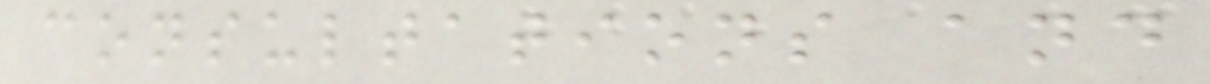consultations and
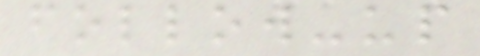follow-up
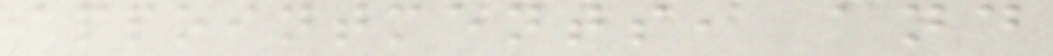appointments, and
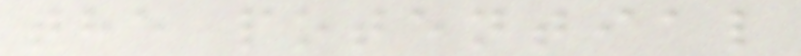the potential
